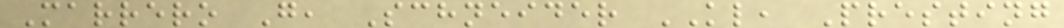Marrero G, Schneider KL, Presting
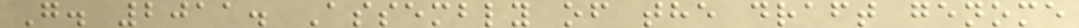G. 2011. Assembly of the draft genome
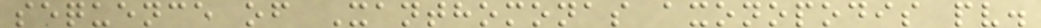sequence of Xanthomonas axonopodis pv.
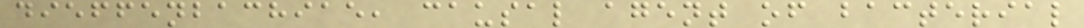dieffenbachiae, causal agent of bacterial
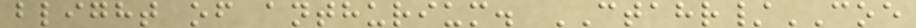blight of anthurium. CTAHR/COE
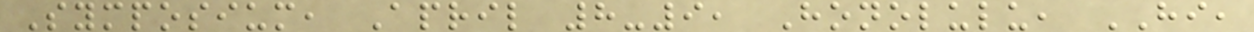Symposium, April 8-9, Honolulu, HI,
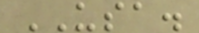USA.
